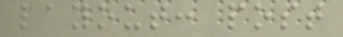layout: post
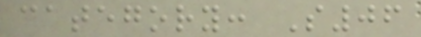category: S06
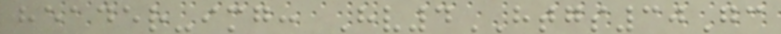header-img: Hv4HTGS30Gc
